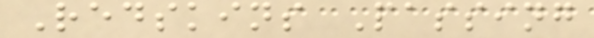Redskins Passing
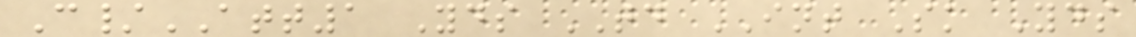C/ATT1 Yds TD INT Sk Yds
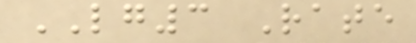LG3 Rate
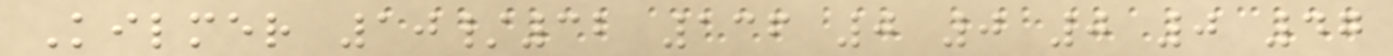Kilmer 10/32 136 0 0 0 0 47
